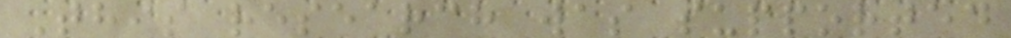This research was supported
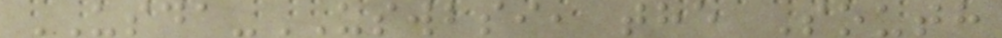USDA-USWBSI, the South
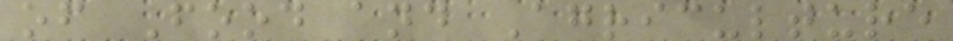of Food and Agriculture
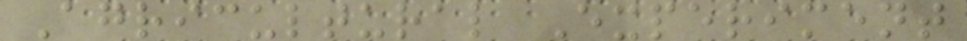Agricultural Experiment
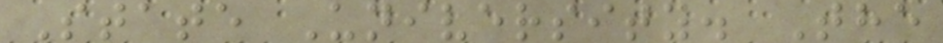State University. The
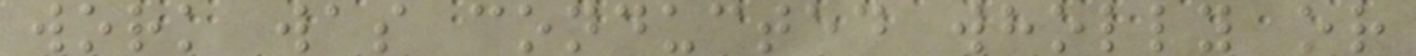work was conducted wholly or
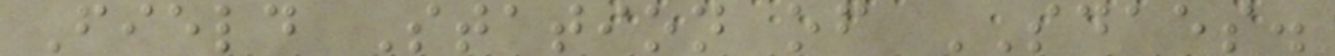Field Station of SDAES.
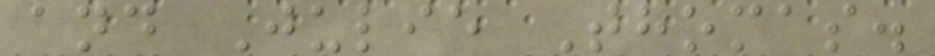and Julie Thomas.
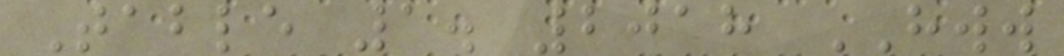Table 1. 2018 HWW
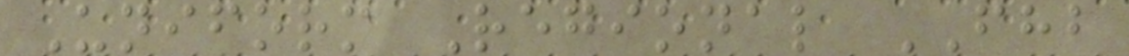Uniform Regional FHB
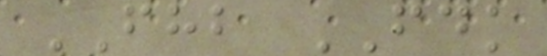FHB FDK
